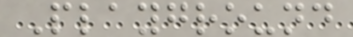Playground
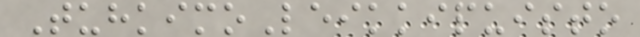TuhkimoLeikkipuisto
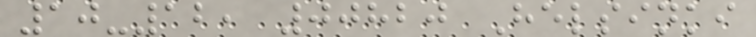10-12, 00820 Helsinki
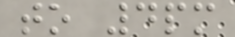to 4pm
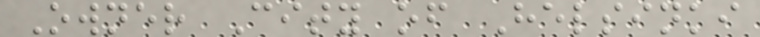Owner City of Helsinki
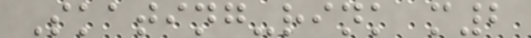Skating-rink m2
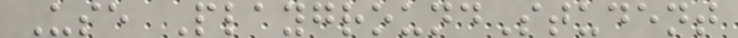Use PlaygroundStudent
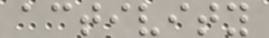activity
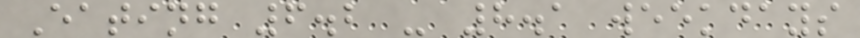Eating 6.2 - 8.1 weekdays
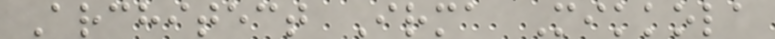Architect Irma Mikkola
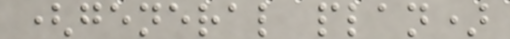(general plan)
